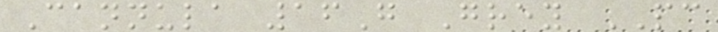Cannula 16G Grey PC
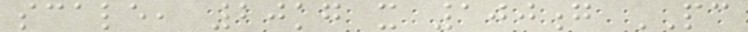scale, 20kg x 100g PC
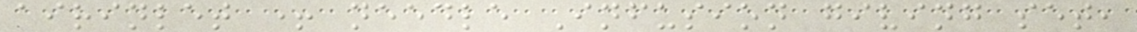airinlet + needle Infusion giving set,
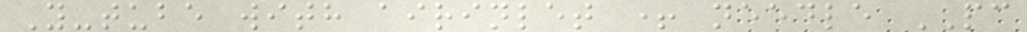Y-tube with airinlet + needle PC
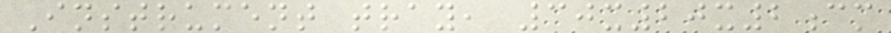Instrument tray, 30x20x2cm
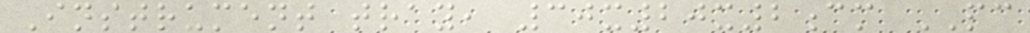Instrument tray, 30x20x2cm PC
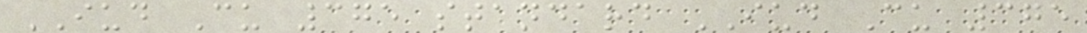IUD Cu 375 standard IUD Cu 375
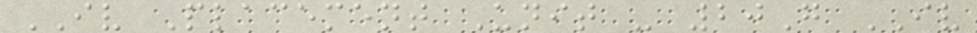IV Placement Unit - 20G IV
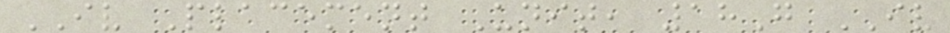IV Placement Unit, 18G IV
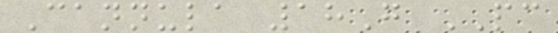Cannula 18G PC
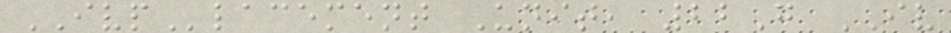IVPlacement Unit, 22G IV
